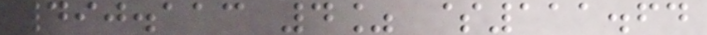490.113 4% $111.64
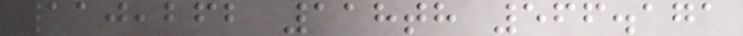110,262 118th 566.171
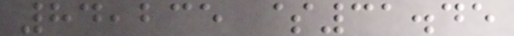84,235 $31.45
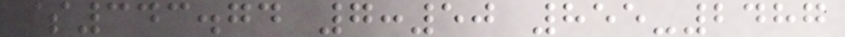$343.74 7:50 855-2487
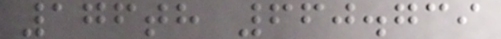176th 660.739
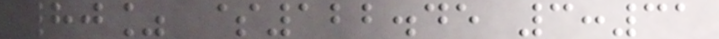80% $122.45 3:31
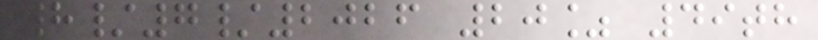8/7/2026 20% 49th
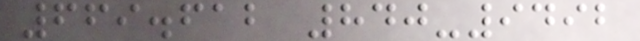669.612 840-9492
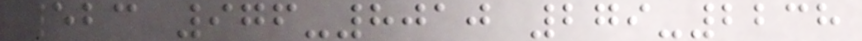523 976-8010 279-2238
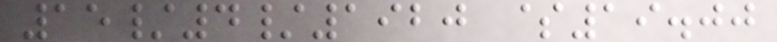15/4/1920 $19.00
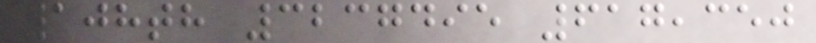108th 3237495 617,350
